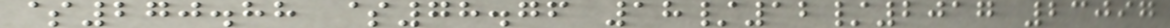$270.88 $78.76 18/12/2017 23097
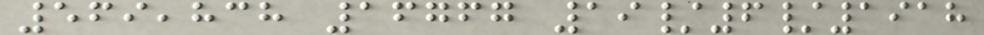569,838 16767 19/6/1918
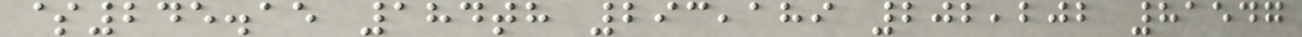$245.15 184th 293,189 202,202 81547
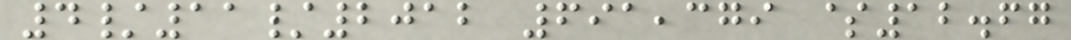4/11/2012 691,379 $12.67
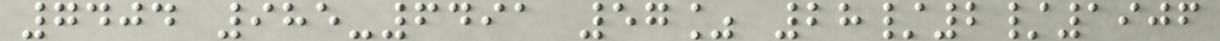7404 985-6491 57% 28/2/1906
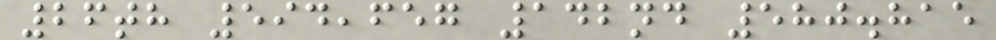26th 594,657 142nd 580.815
